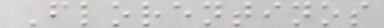Florentinos
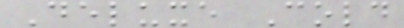Deluxe Cold
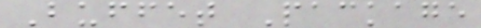Buffet Package
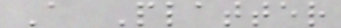A Platter
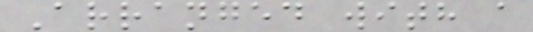Arranged with a
